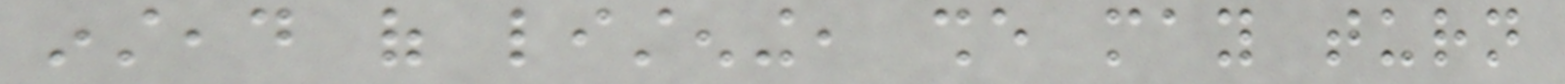instead of listening, she may turn
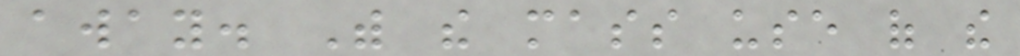away. With the mass use of the
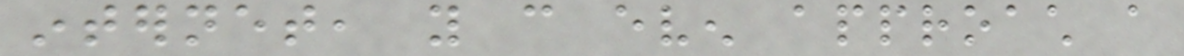internet, you can even approach a
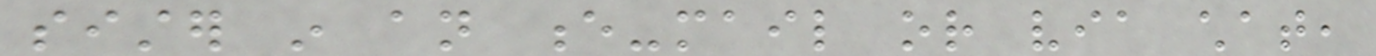sister in an e-mail or via chat,
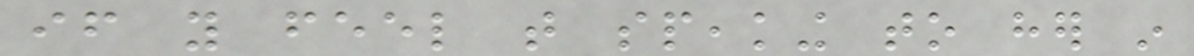if you feel that speaking to her in
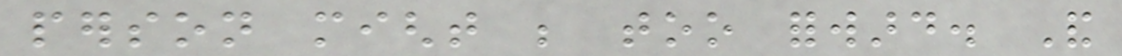person might be too forward. And
